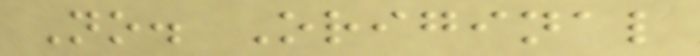No. Original
